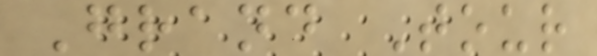Grand Tour
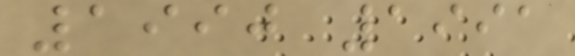1990 1991
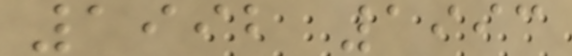1992 1993
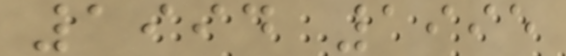1994 1995
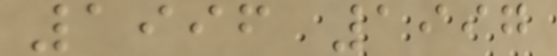1996 1997
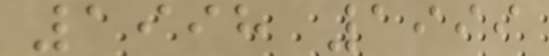1998 1999
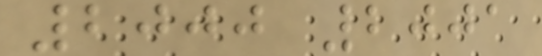2000 2001
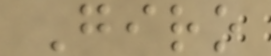Giro
